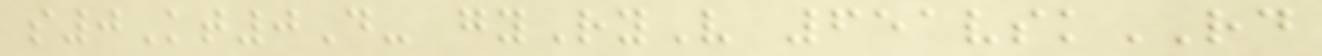s0Kt0D- gyRyV 651vskRD
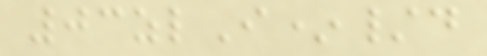03zlI*/d
